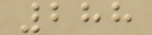288
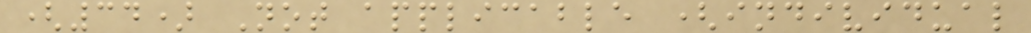(34) Not applicable (individual
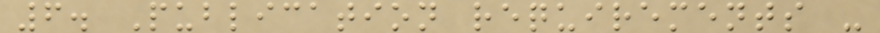6. Publication requirements -
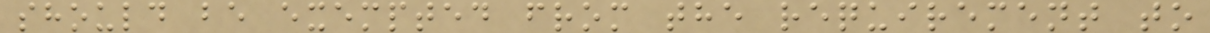should be exempted from the requirement to
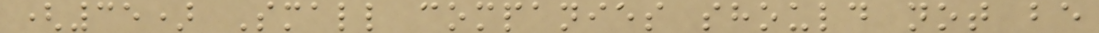(35) Small companies should not be
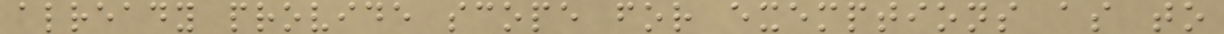already provide scope for exemptions as to
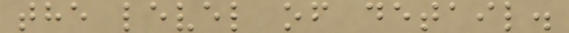the level of detail.
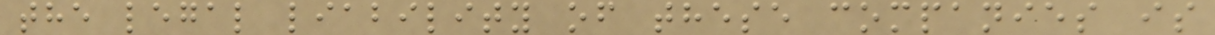the legal liability of these companies is
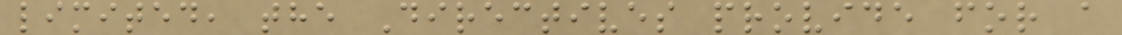limited, the Directives provide for a
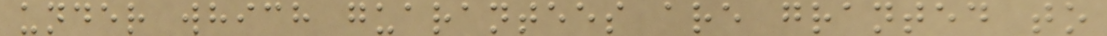under which guarantees are granted to
